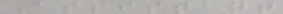Assistant
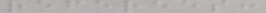referees:
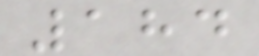184
